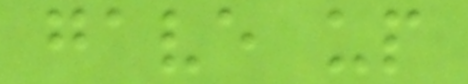gave up
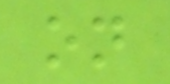on
